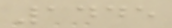1445
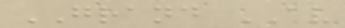GRAND AV
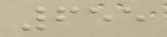655
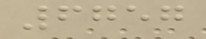6757
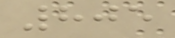805
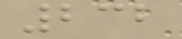232
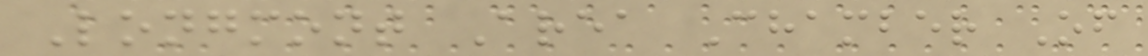Longmont Area Chamber Of
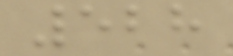528
